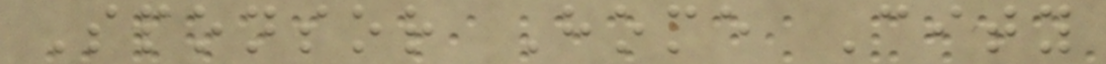Sponsor Home City
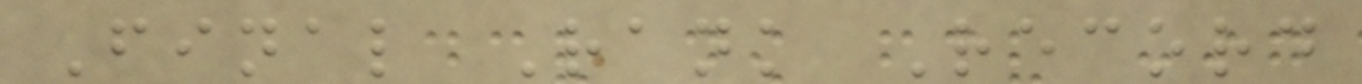Final Rank Record
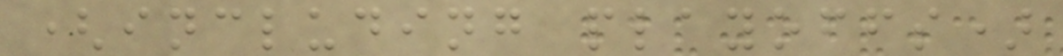(including playoffs)
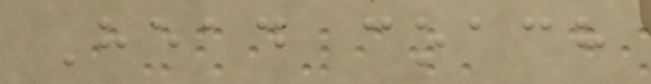Head coach
